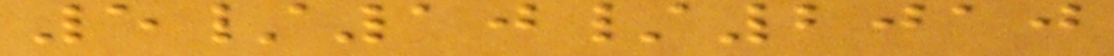5/10/2010
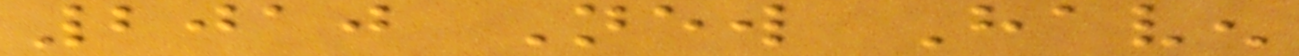2010 New Haven
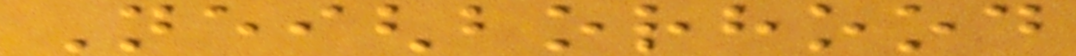Neighborhood
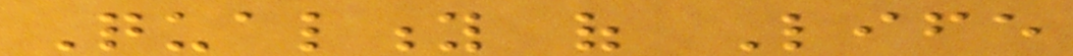Quality of Life
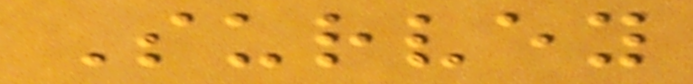Survey
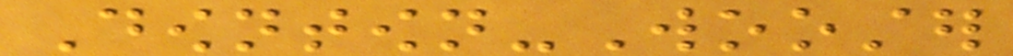Downtown-Wooster
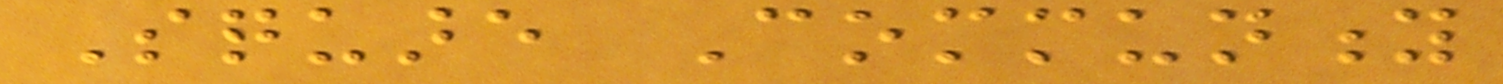Square Community
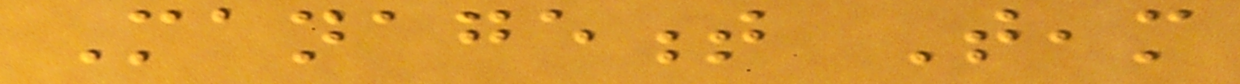Management Team
